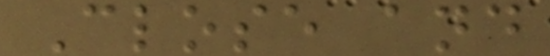Close and
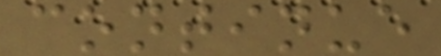continue
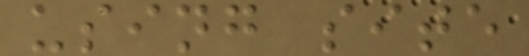using site
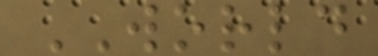WORLD
